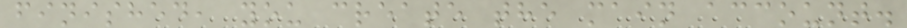finished, you create the main account.
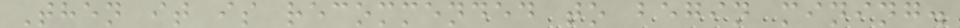Then it is recommended to begin mining.
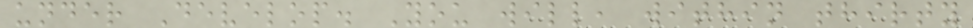under Develop. You will, within thirty
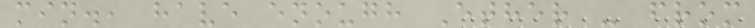min., have enough Ether - from
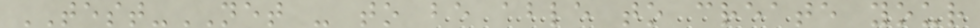TEST-NET - to be able to create your
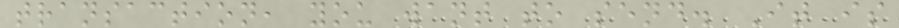transaction, you want to send. It is
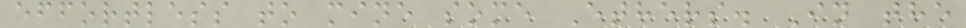effortless to mine some Ethers. In the
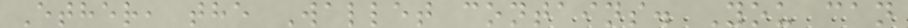Ether, the Wallet contains. You can
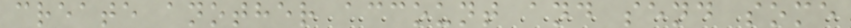create another account and send some
